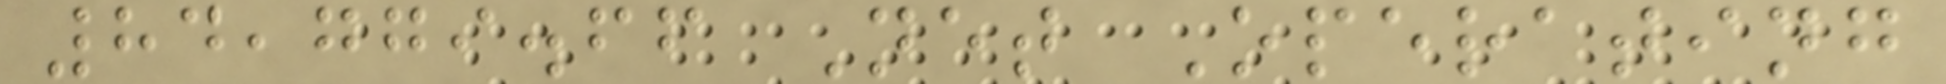84,779.66 Net Operating
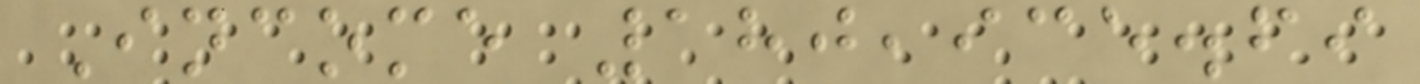Income 180,935.69
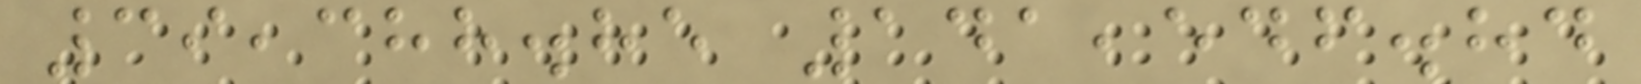39,388.85 141,546.84
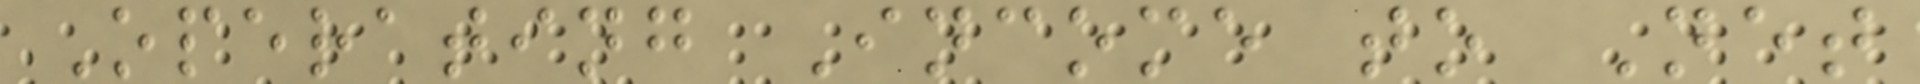Operating Income to Net
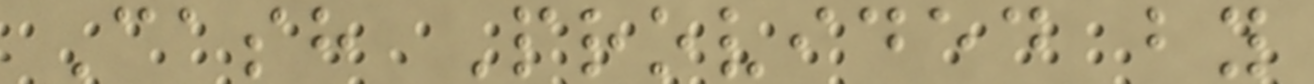Cash Provided by
